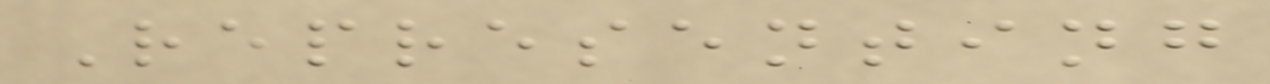Representing
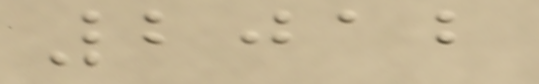2012
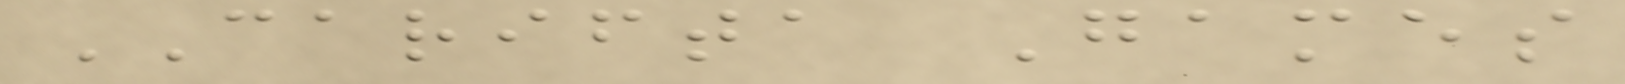CARIFTA Games
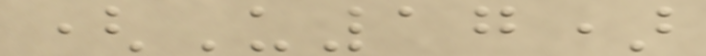(U17)
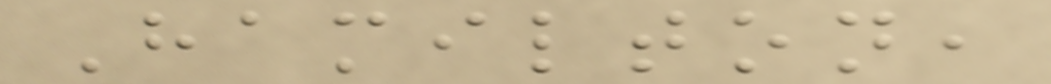Hamilton,
